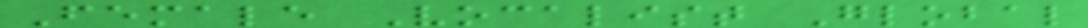Female Vocalist Global
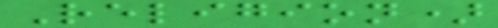Religion)
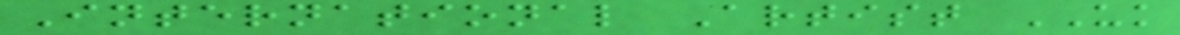International Artist UK
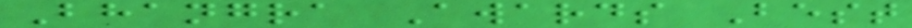Bhangra Awards Best
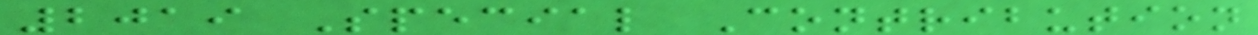2019 Special Contribution
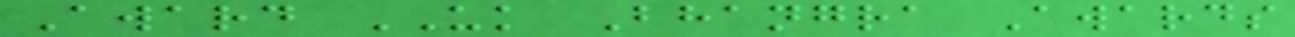Award UK Bhangra Awards
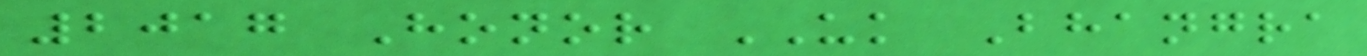2017 Honor UK Bhangra
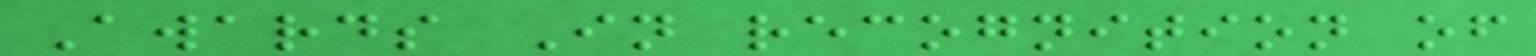Awards In recognition of
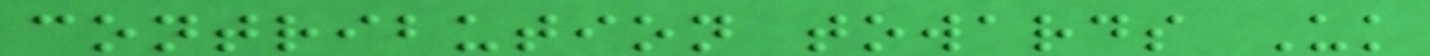contribution towards Uk
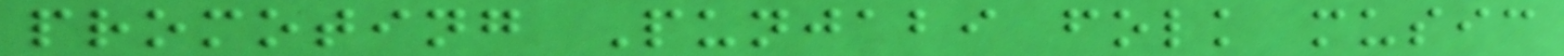promoting Punjabi folk music
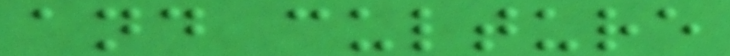and culture
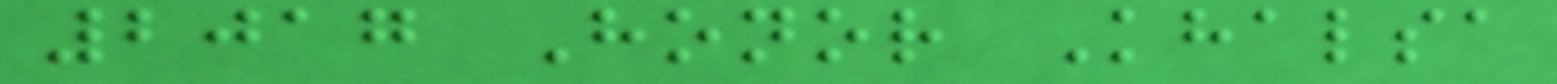2017 Honor Khalsa
